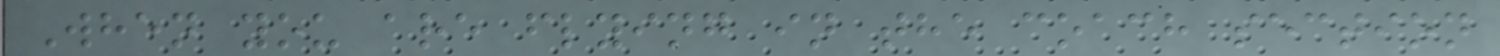When you are flying in the coach section
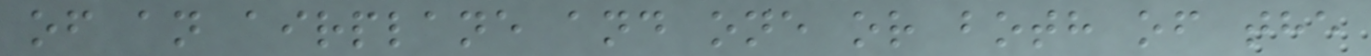of an airplane and one or both of the
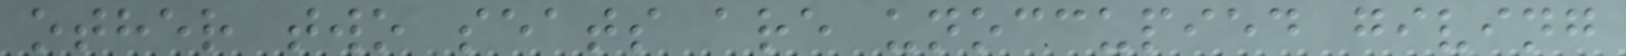other two seats are unoccupied giving
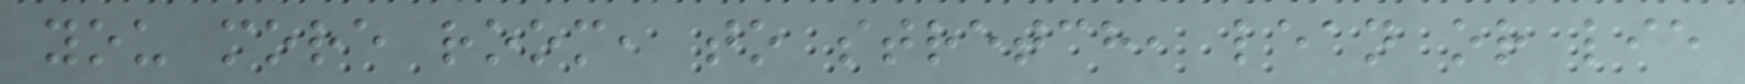you more room, to stretch, lean or lie
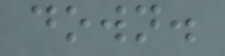down.
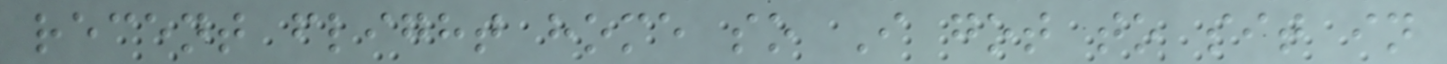recent flight home so I got to sit in
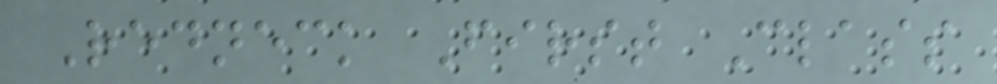Redneck First Class
